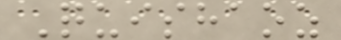Quishaoz
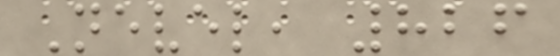Nevel, 826
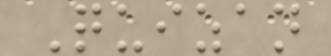Quizan
